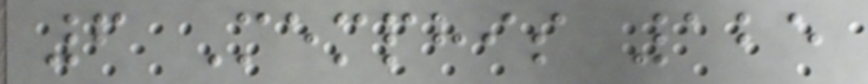6 Memphis 125
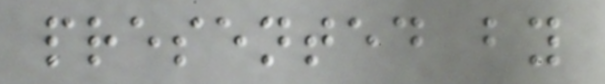presented by
